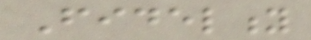Fidelity
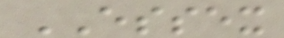ESSEX
